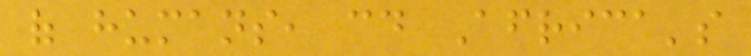of humans, could Africa's
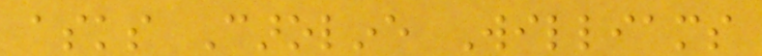asks Caroline Williams
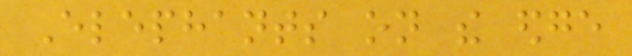Elephants on the edge
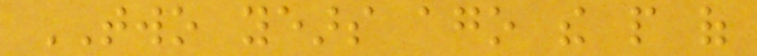TWO years ago the people of
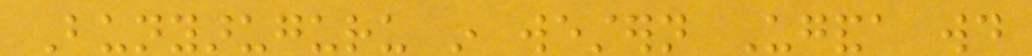Bunyaruguru in western Uganda would
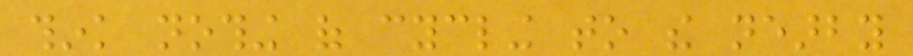think nothing of cycling to the nearby
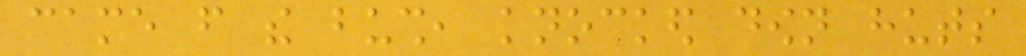came from the bush, knocked down huts
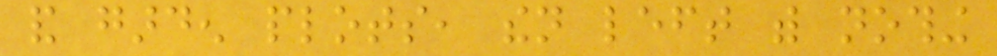and garden plots, then left with nothing
